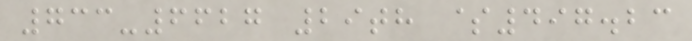733-6627 29th $497.23
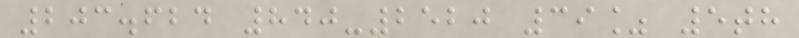203.624 840-2520 39% 5th
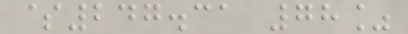$247.31 78%
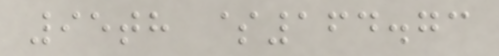95th $164.73
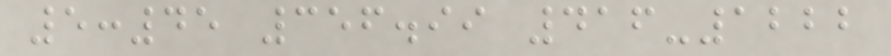5:45 356.99 416-1222
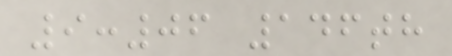9:06 146th
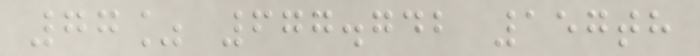77% 677.742 157th
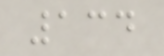134
